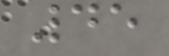45
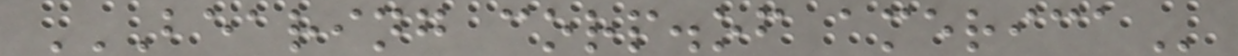BEARING CORP.OF AMERICA
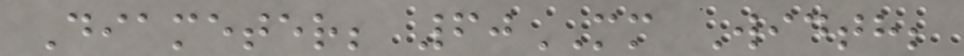Diameter; 60MM Width;
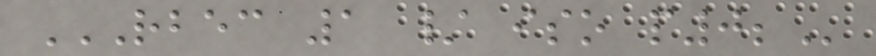RBEC 1 / ISO P0;
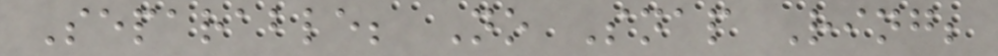Separable; No Snap Ring;
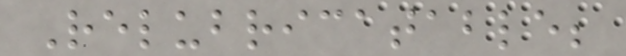Relubricatable;
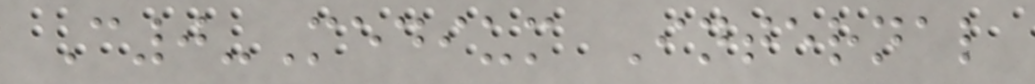C0-Medium Internal
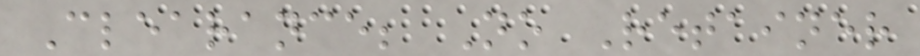Clearance; No Retainer
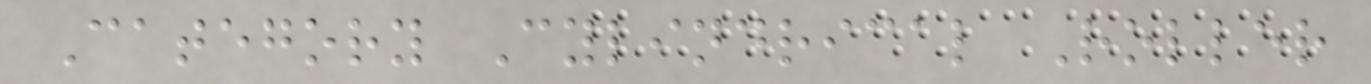Category Cylindrical Roller
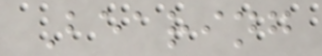Bearing
